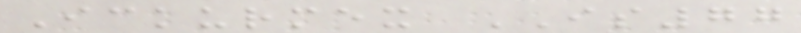Ickurmex IS77
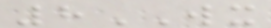8WX
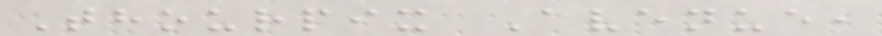Thourpix Avenue,
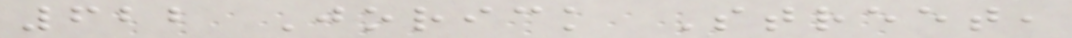622 Jorick Street,
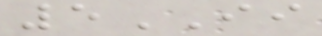5II
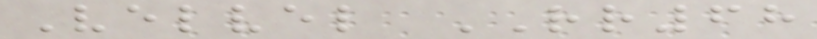Velvel RR68
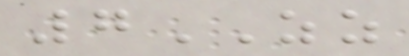7ZZ
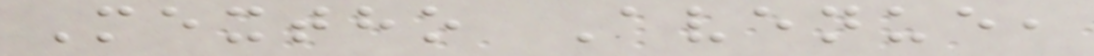Mextho Avenue,
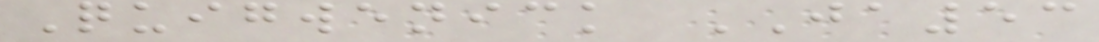Quigwenick JA53
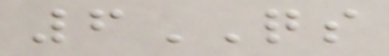6QS
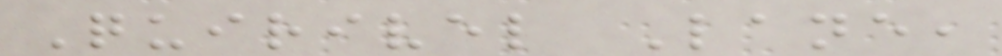Quirivel Lane,
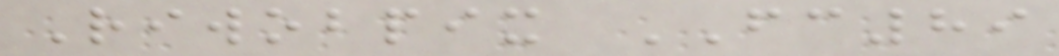Riwobpix FC89
